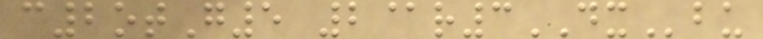c2otG5 2@r3DXbu
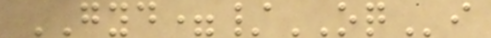GYD=/OQi
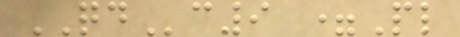QDc9 =Pl
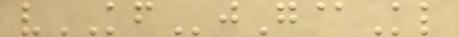vKFjG@Kl
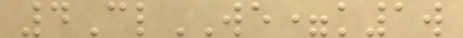4ClWE=k1w
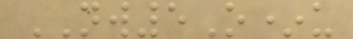NW5O*u
